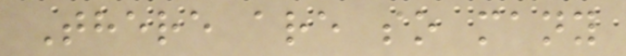There are so many
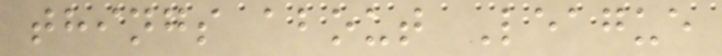things about League
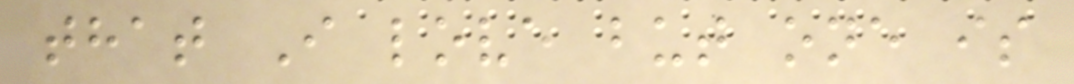that I love but one is
